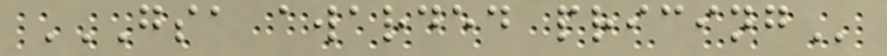GSA AWARDED PRICING
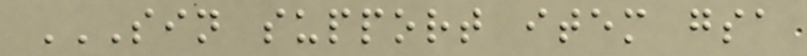SIN SUPPORT ITEM GSA
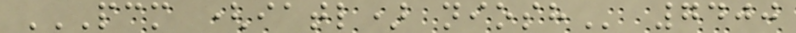PCM (IATL) NIOSH 7400
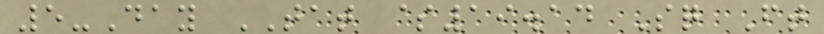5-Day TAT $19.14 Sq Ft
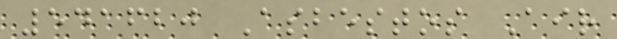541620 Asbestos Air
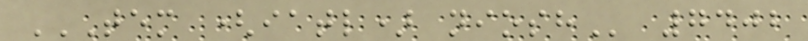TEM (IATL) NIOSH 7402
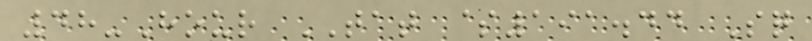48-Hour TAT $191.44 Sq
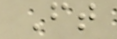Ft
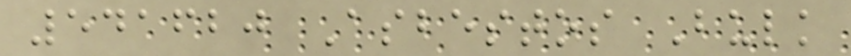541620 Asbestos Bulk
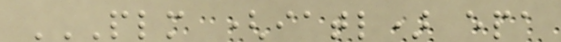PLM (IATL) EPA
